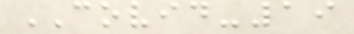COVID-19
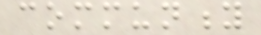community
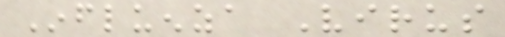Influenza Virus
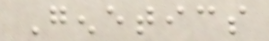Genetics
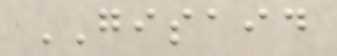GISAID
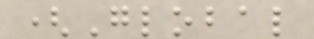(Global
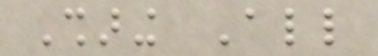Sharing All
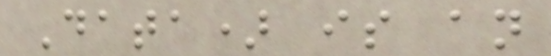Data) is an
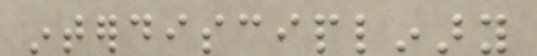interdisciplinary
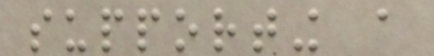supporting a
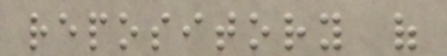repository of
